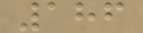186
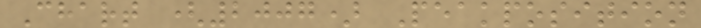Chart (2007) Peakposition
